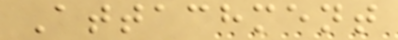Attachment
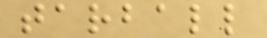tarball
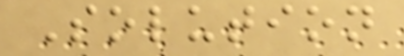Solution
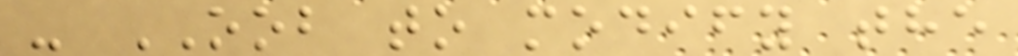- OOB to modify the
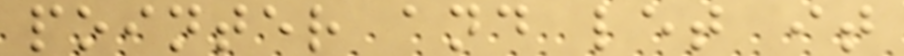pointer and let it
